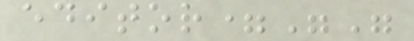editor=""
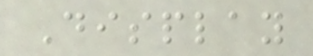Display
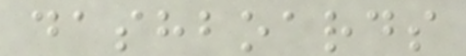dashboards
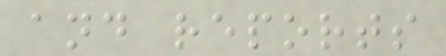and reports
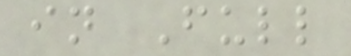in Full
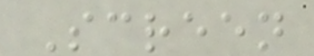Screen
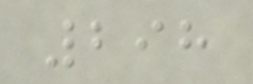298
